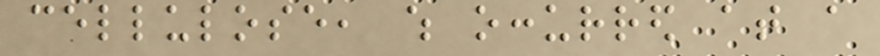cellulose, which occurred at a
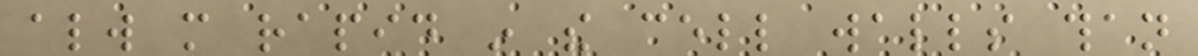always more rapid in the cell walls than
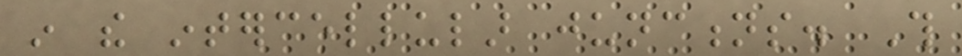in the intercellular junctions. This
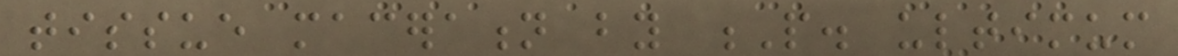tissue maceration by P. ultimum
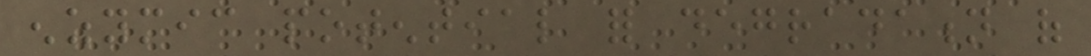enzymic potential for degradation of
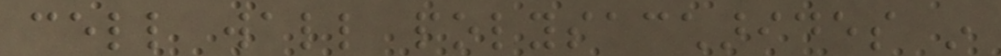cell wall polysaccharides in
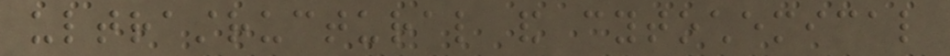ultrastructural and cytochemical
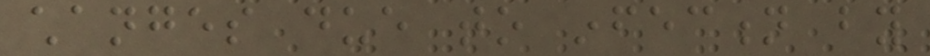changes due to infection by
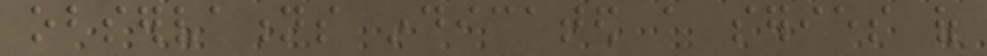observations indicated a series of
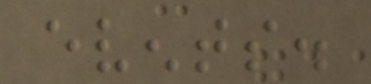events.
